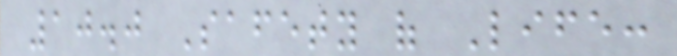10.0 Safety of Life:
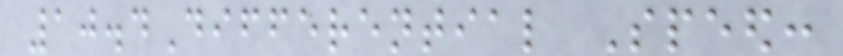10.4Differential Speed:
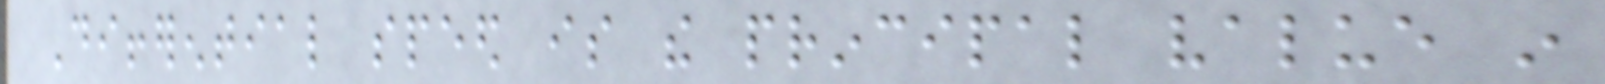Differential speed is the principal value in
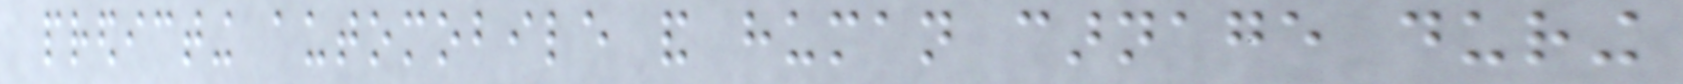predicting automobile and human carnage during
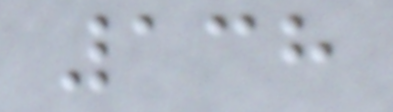138
